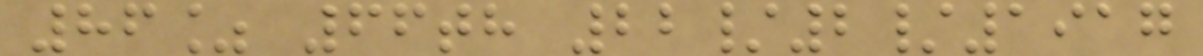86% 66th 22/2/1917
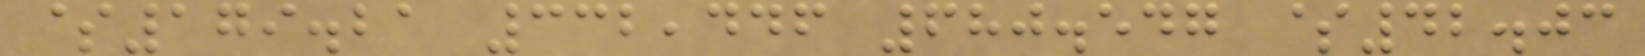$179.21 332,446 680.547 $42.03
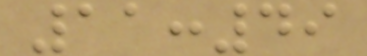11:49
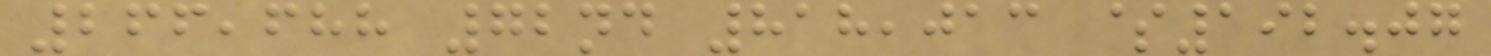266,688 72nd 818,013 $192.07
